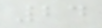24
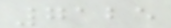7125
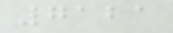7121
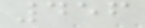456
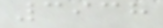3938
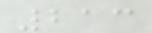213
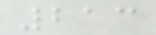213
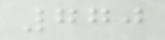770
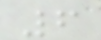6
